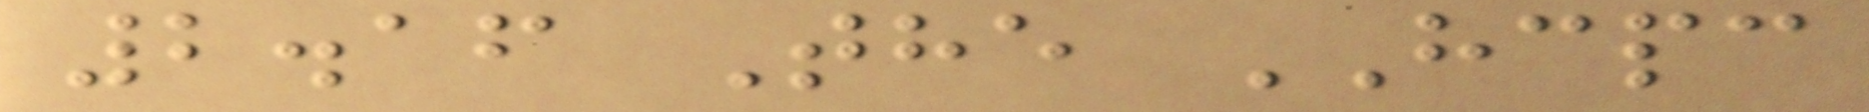2.16 The HCPC
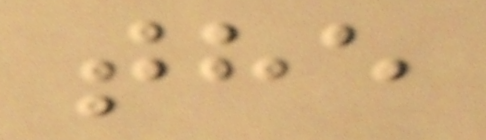the
